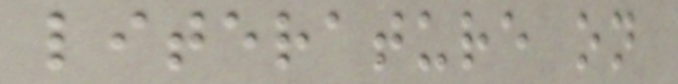literature on
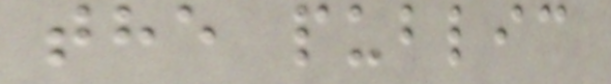the public
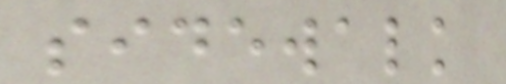sidewalk
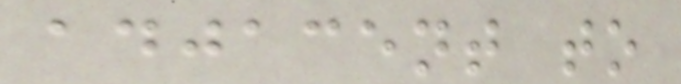adjacent to
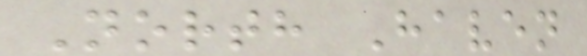North Haven
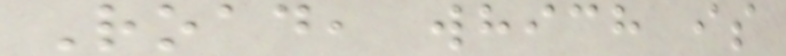Road, which is
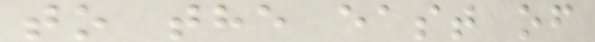to the east of
